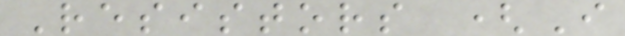Resistors (I
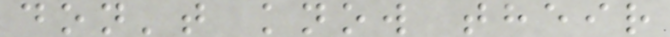don't know their
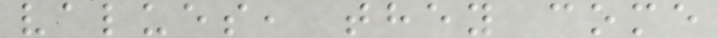values, they come
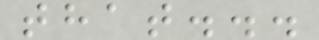that...
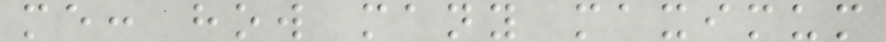me: how many maximum
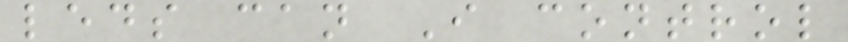leds can I control
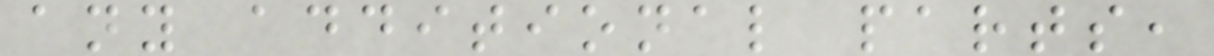any additional parts,
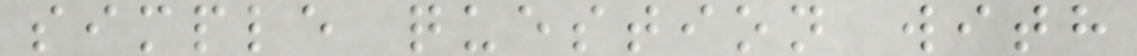simple question with
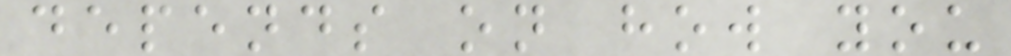depends on how you
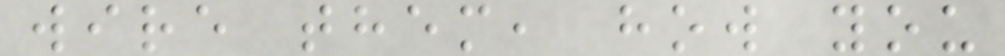wire them, how you
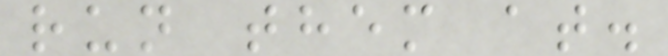run them at.
